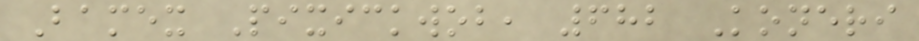Bamex Pixickwob, 682 Koneri
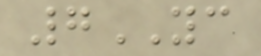7YC
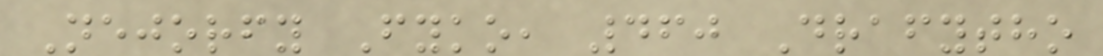Nejorfy Fyko, 460 Drafytho
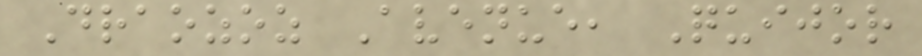Draozoz Avenue, Quijor
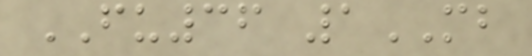FU36 1MB
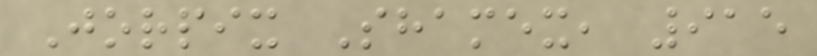Jorpix Shamex, 915
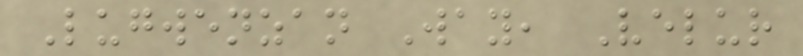Lugwenzan Way, Velur
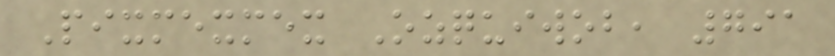Pixmexmex Ozquiwob, 791
